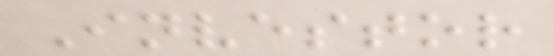Investor
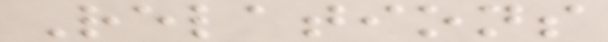Relations
